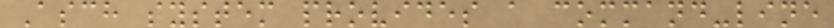Asch system provides a command-line
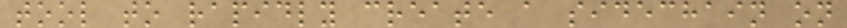tool to rapidly create a sidechain on
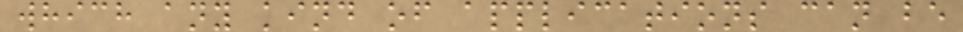which any kind of applications can be
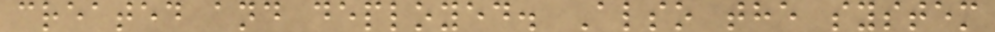created and deployed. Also the system
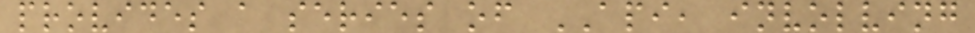provides a series of API, involving
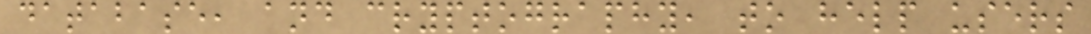database, and cryptography, to help users
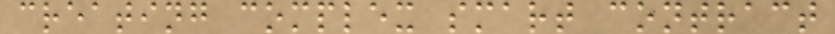creating complex smart contract
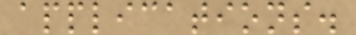applications.
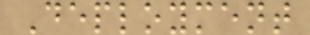Deployment
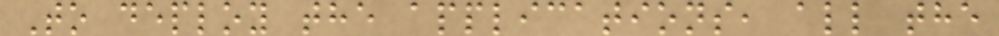To deploy the applications, all the
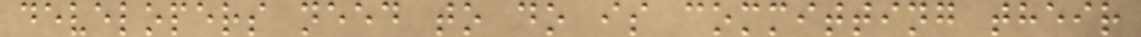developers need to do is committing their
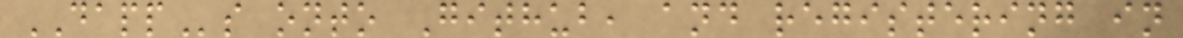DAPPs onto Github, and registering in
